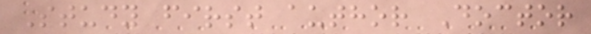Study first author Doctor
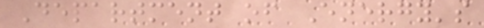Department of Energy's
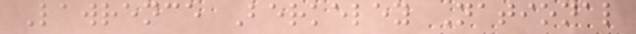Lawrence Berkeley National
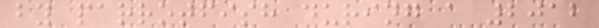by parrotfish during a 2012
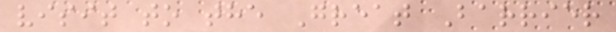visit to the Great Barrier
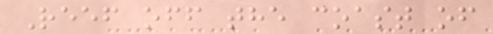Reef off the coast of
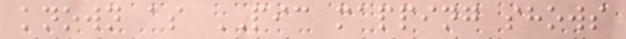known as PIC mapping shows
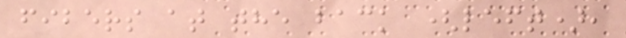fibers at the back (left),
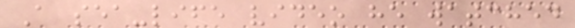A sea-life video he watched
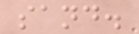sand.
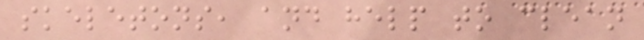skeletons, and help to clean
